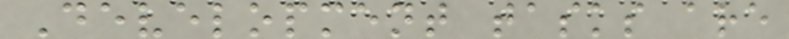Development tasks are
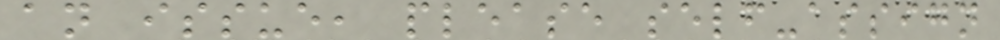an issue, please self-assign
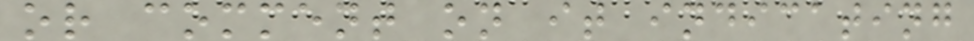or comment on it indicating
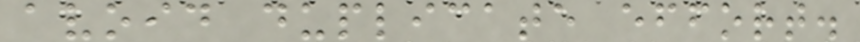avoid duplicate effort.
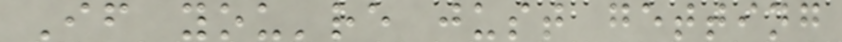If you're just getting
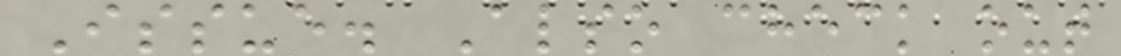Issue. Also check out
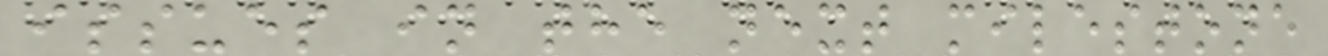issues in the next milestone
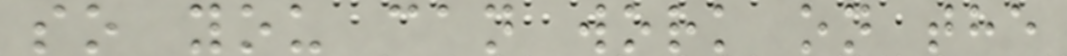so you can work on the
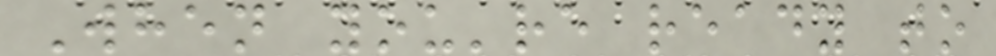When you're ready to
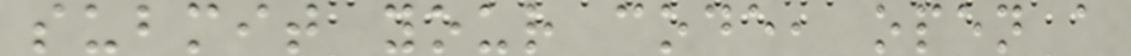submit your code, open a
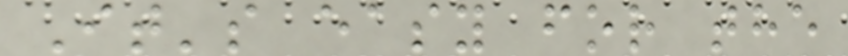It's easy for the
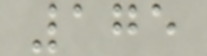175
